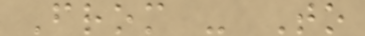From - To
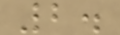2.
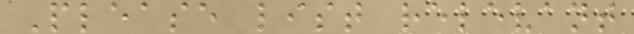Please list relevant
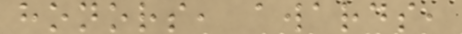honors, awards,
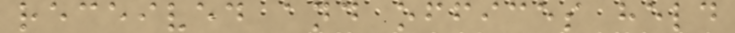received and offices held
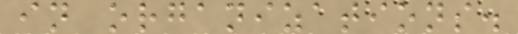in organizations.
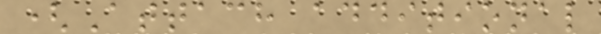(Attach additional
